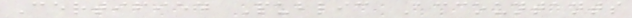Certified Public Accountants
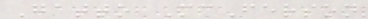Gatto McFerson
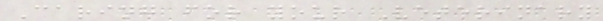Caring for your Veterinary
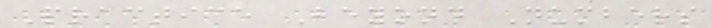Practice Beyond Numbers
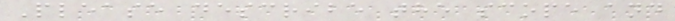Please describe the scope and
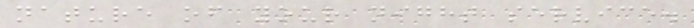nature of your night service.
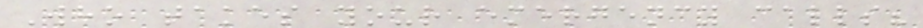Who takes your emergency calls?
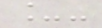_-
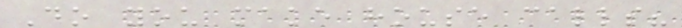Do you make house calls?
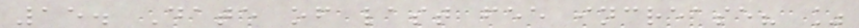15. Date of last fee increase? %
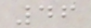46
